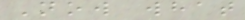Now what
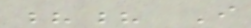?? I
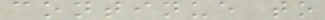continue to
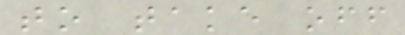to take off
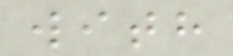with
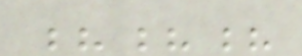???
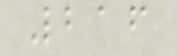216
